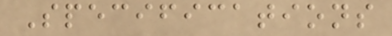Specifications
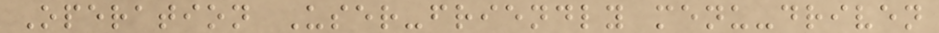Operation User-friendly menu-driven
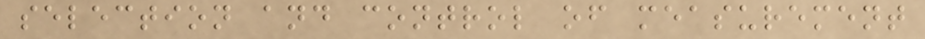selection and control of measurement
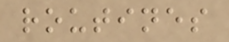routines
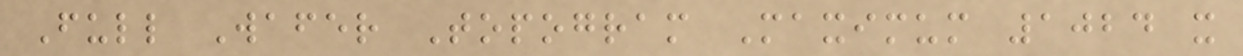Full Wafer Topogram Maximum 1024 x
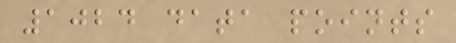1024 data points
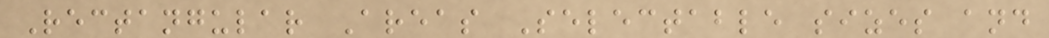Rectangular Areas Selectable sizes and
